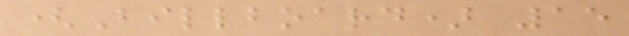(Billboard) 15
